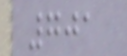701
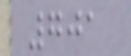701
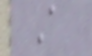A
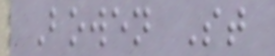Bowen St
